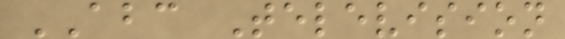ABC Television
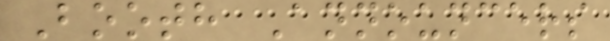Booth Announcers
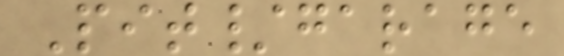Pit/garage
